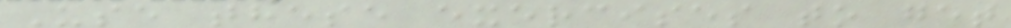Use these exercises to get
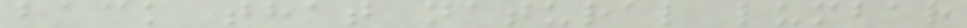back that natural lumbar
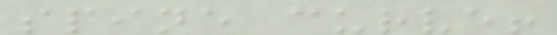spine curve!
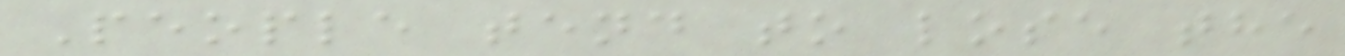People tend to lose the
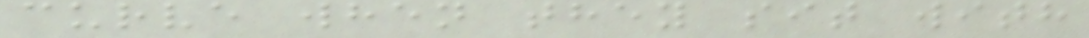curve when they sit with
